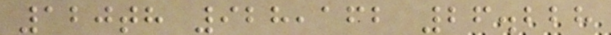120th 928,162 26.228
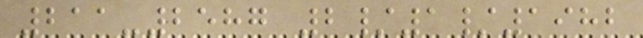211-2587 2/1/1982
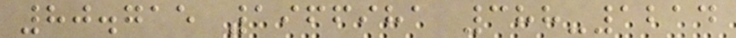80.715 1966981 388-1214
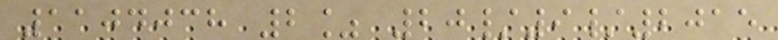1104038 2% 20/9/2015
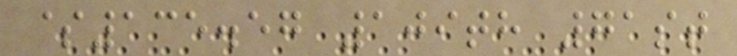$135.57 109th 71st
